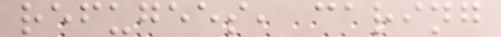refugees, caring
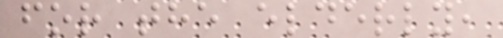for the elderly,
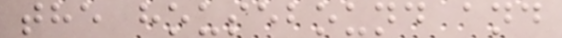the housebound and
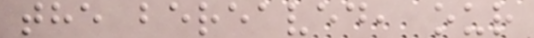the bereaved, our
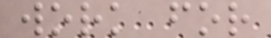work for
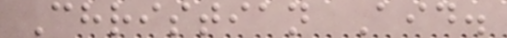Christian Aid.
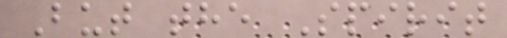But the Spirit
